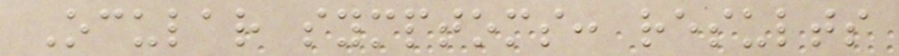Ocular symptoms: results
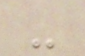-
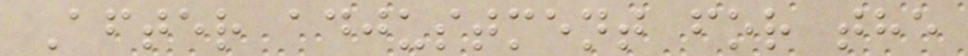After adjustment for the
